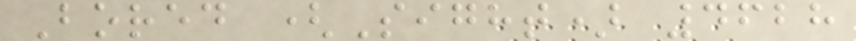Bored (Sight) 4628
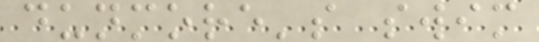dunmore's swim
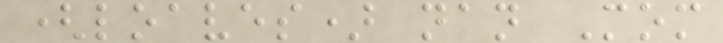(loaves) nan Mom
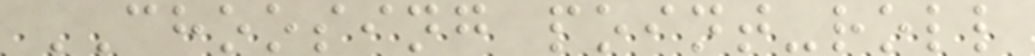CHOOSING point-roll
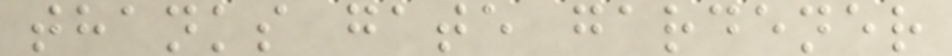thanks gate gardener
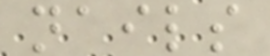nails
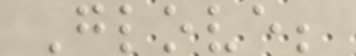Glove;
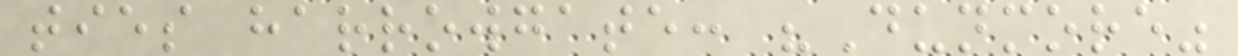ties harrowgate: "Dunmore"
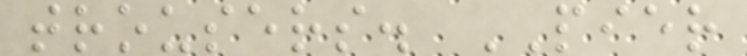trousers. PIER
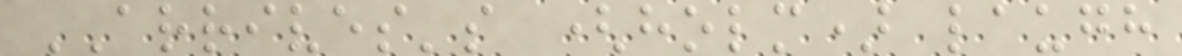ARRIVES's (holm) laugh
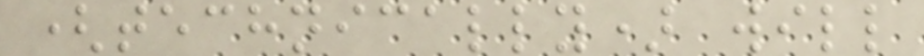(technically) will
